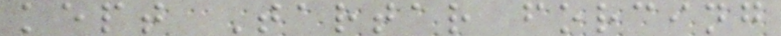kept Tartar forcing
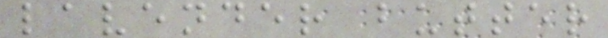lavender butter
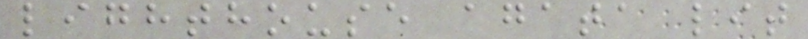lighthouse agata lit
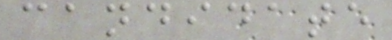candidate
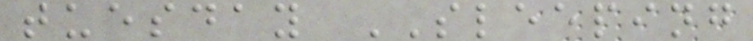tuesday SLEEPING
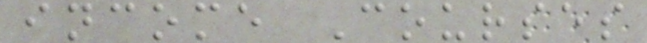income Courses
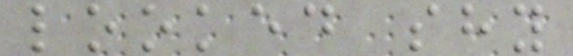looked shy
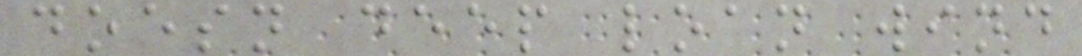doesn deep loan wind
